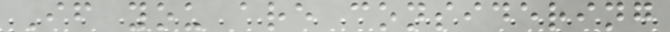If you are considering
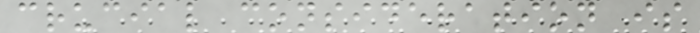crucial consideration is
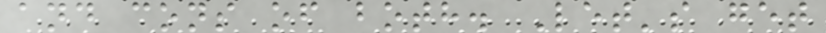and cons of both. Let's get
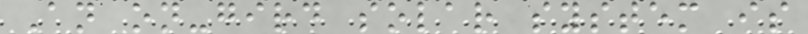An on-gird solar system is
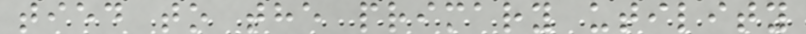tied to the primary utility
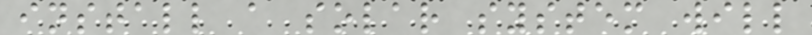install a solar system will
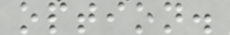option.
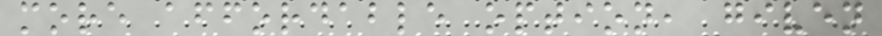more affordable option, given
